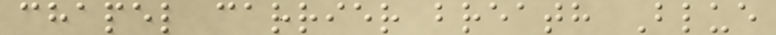chapel carrier breath Blue
